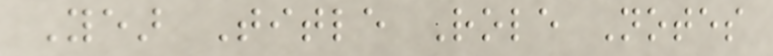Year Title Role Notes
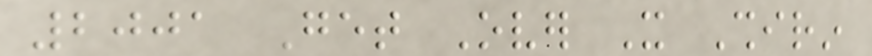2001 Get Over It Shirin
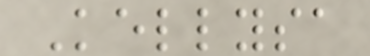Kellysa
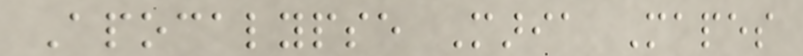Apocalypse Maria Mapes
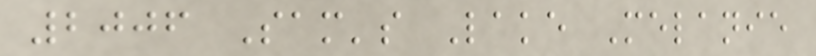2006 Sam's Lake Melanie
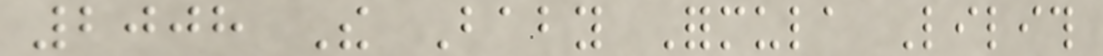2008 The Baby Formula Lilith
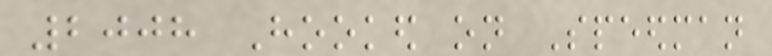2008 Hooked on Speedman
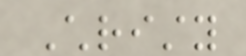Christy
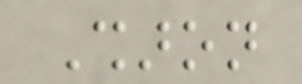Sharon
